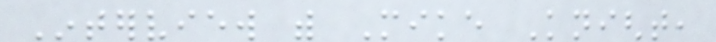Interview with Mike Knight,
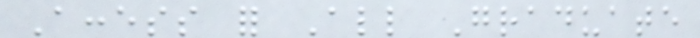Access for All Graduate
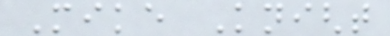Mike Knight
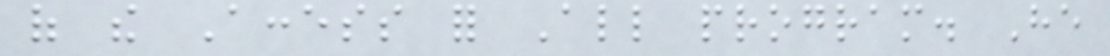of the Access for All program. He
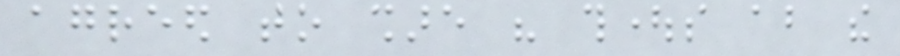agreed to share his thoughts about the
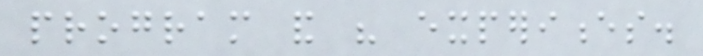program and his experiences.
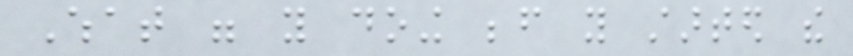What were you doing before you started the
